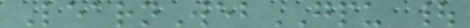LearnWebGPU |
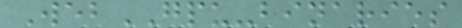WebGPU-binaries
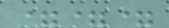===
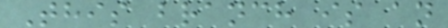This branch is an
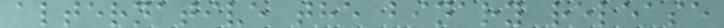alternative the binary release
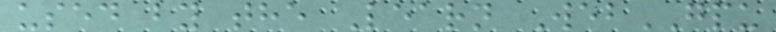used by the Learn WebGPU
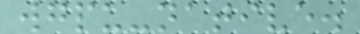wgpu-native.
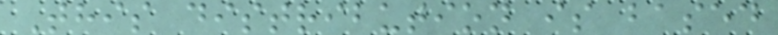This distribution is based
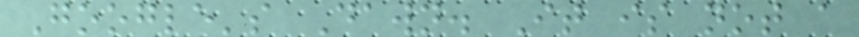Google's Dawn. It is not a
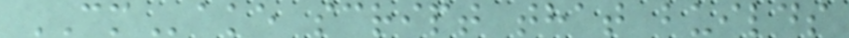CMake script that builds
